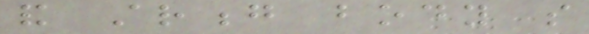and strong body so
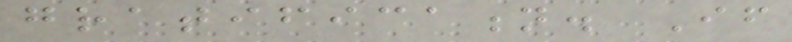gratification. If
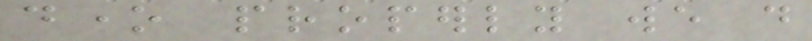done properly we do
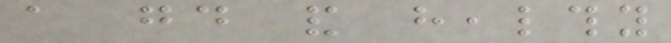a good and healthy
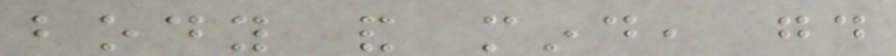body and mind, good
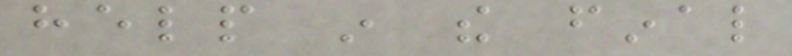help in the final
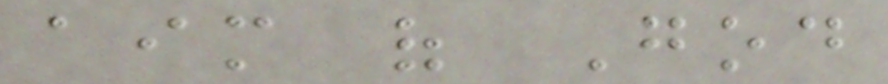aim of God
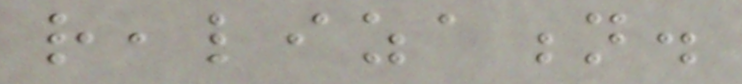realization.
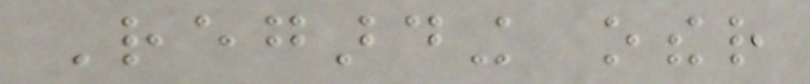Regarding other
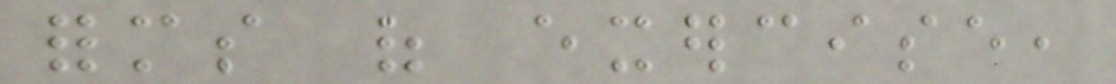forms of exercise,
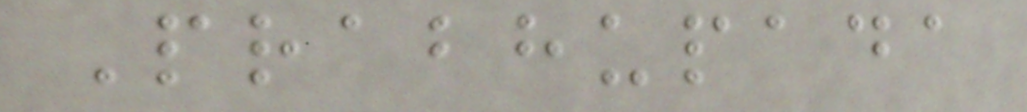Prabhupada
